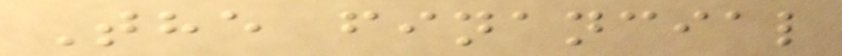The financial
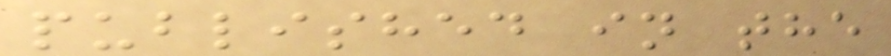published in the
